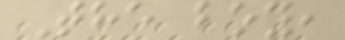The boy,
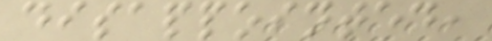disappointed,
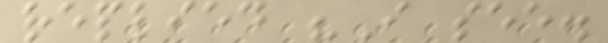replied "I see.
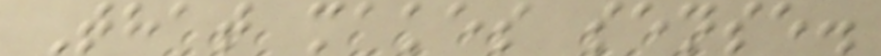That makes sense.
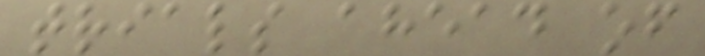trials ahead of
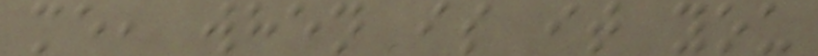me, when is it you
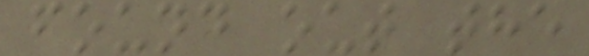found out the
